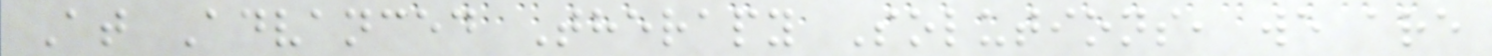At Advanced Therapy Solutions, we are
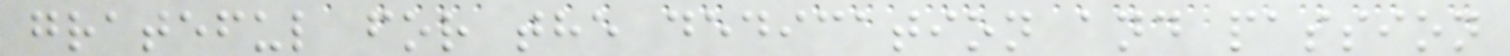grateful for the dedication and passion
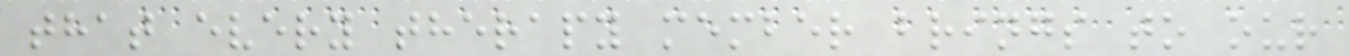that every therapy member brings to our
